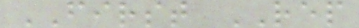FIRST REP
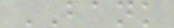BANK
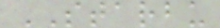STARBU
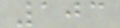103
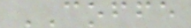COFFE
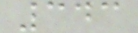343
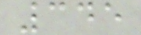345
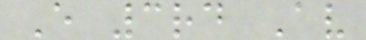E 3rd Av
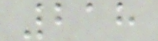218
